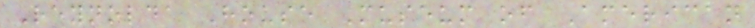Reynolda House Museum of American
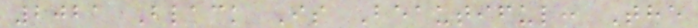2021 Black Is Beautiful: The
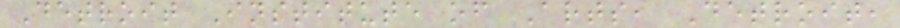Detroit Institute of Arts, Detroit,
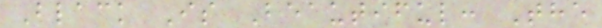Black Is Beautiful: The
